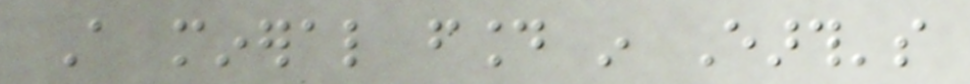A mineral found in Earth's
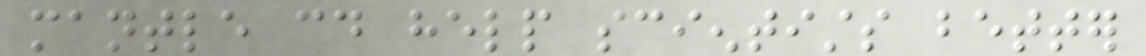mantle could help scientists better
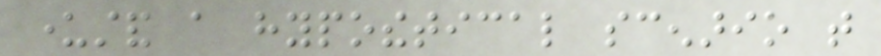understand a hypothetical scenario that
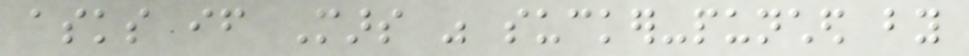asks if Mars was sucker-punched by
